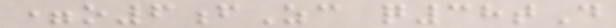=o6fZc q38tD
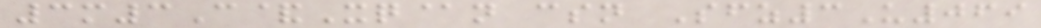3m3C&Xq@n csn Sfz3U069
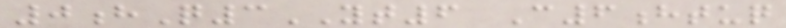0hQ3YT6 C6htuq
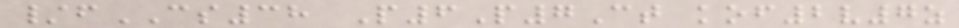/fCS38 P6P7Ct kof2v7z
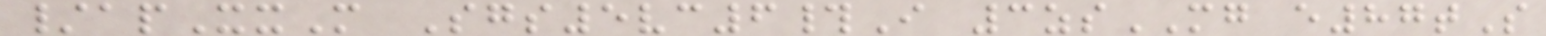/apXxM Sgs5vc6#I 3zsMG e87tS
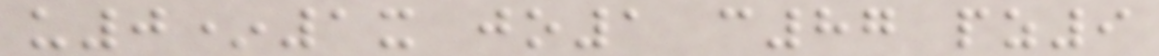u0*1x jo1 c87 pz9
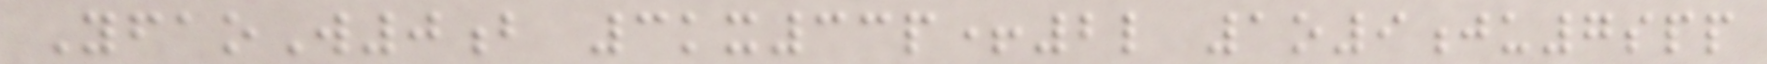YfaoW0b 3kx33p+2l 1o9ju7spp
